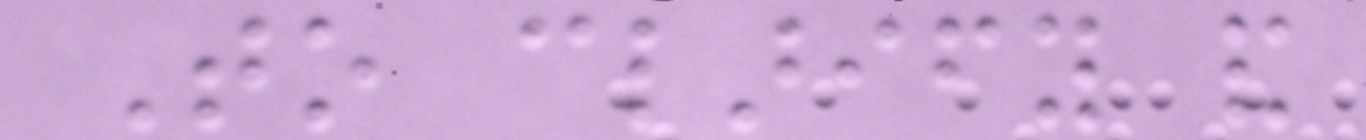To clarify and
